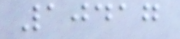10417
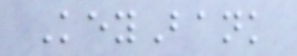KeyBank
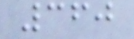360
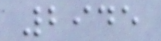2945
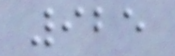925
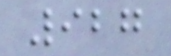927
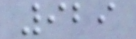929
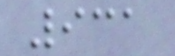931
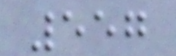557
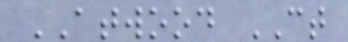ATWOOD CT
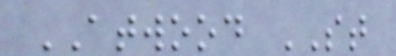ATWOOD ST
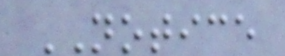NOTICE
